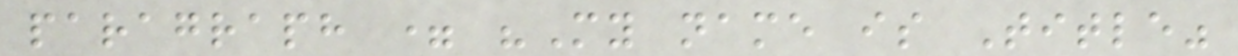paragraph = "My name is Title"
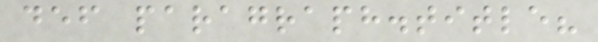def paragraph.title?
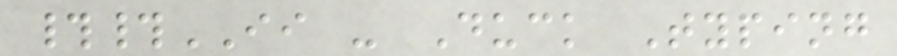##II - Duck Typing
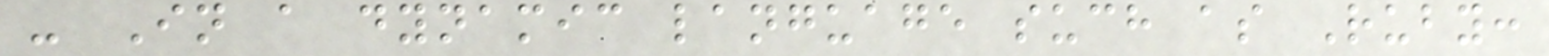- In a dynamic language such as Ruby:
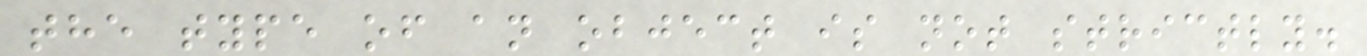the type of an object is not strictly.
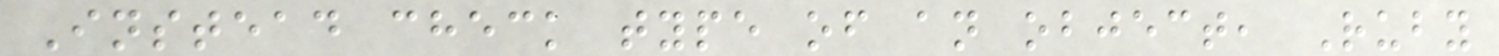Instead check type of an object, Ruby
